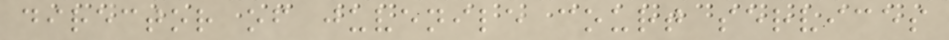director of juvenile court services
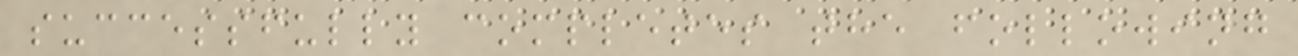successfully completes the following
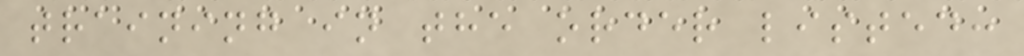training in the order listed:
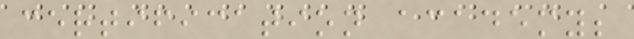certification academy;
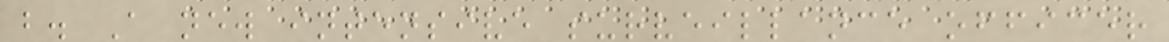b. A new intensive surveillance officer
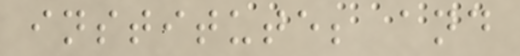institute; and
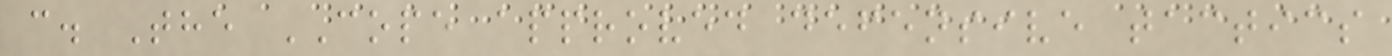c. The COPE approved defensive tactics
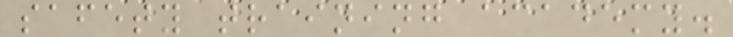safety training academy.
